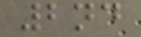2nd
